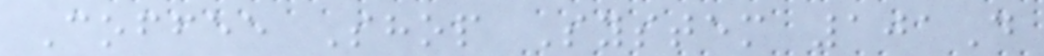Coffee Shop System 101D
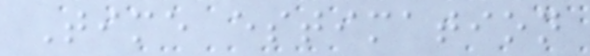Time estimation
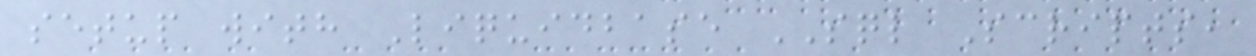setup with Liquidbase SQL Scripts,
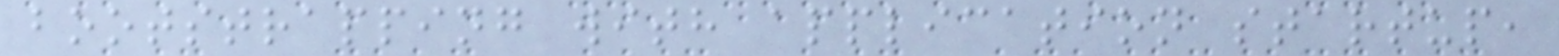bootstrapping with application startup,
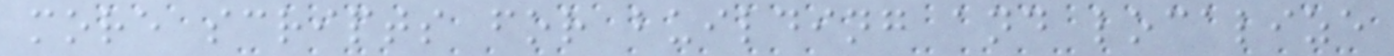more scripts for building and localize
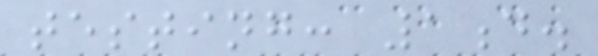testing: 1d.
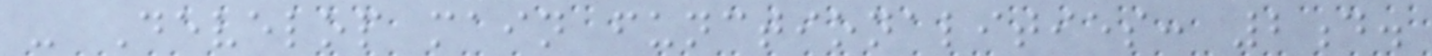- Develop main functionalities: 2d.
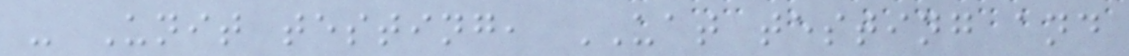- Unit testing, UAT testing and
